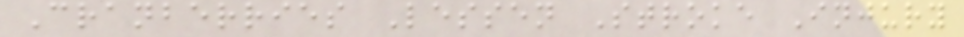Cranberries Lessen Stroke Injury
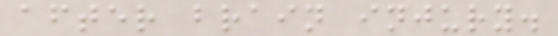after brain injury.
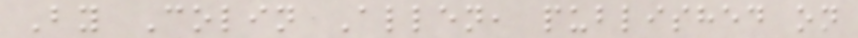By Colin Allen, published on
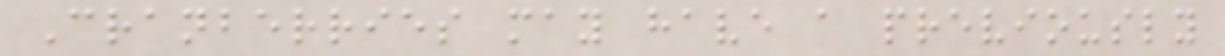Cranberries may have a previously
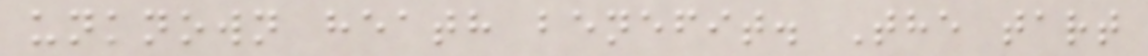unknown heath benefit. The tart
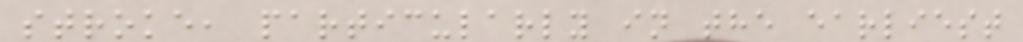stroke, particularly in the earliest
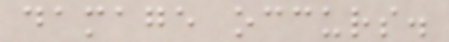damage occurs.
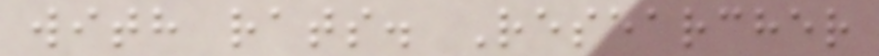with rats. Researcher
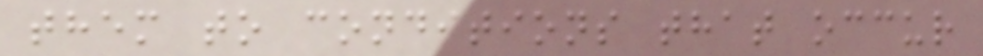them to conditions that occur
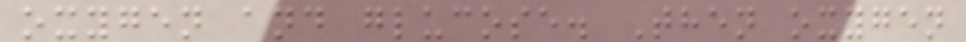oxygen and glucose. Then oxygen
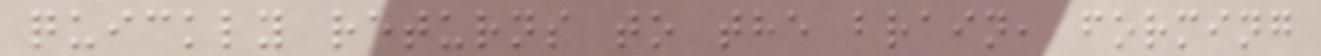quickly returns to the brain, forming
